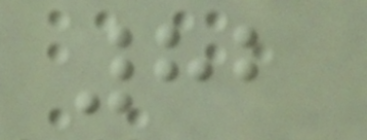82
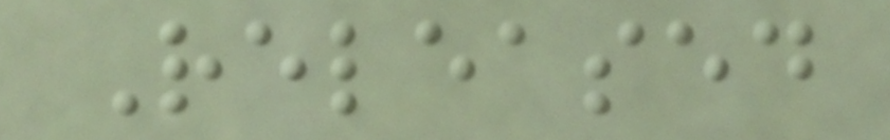Released
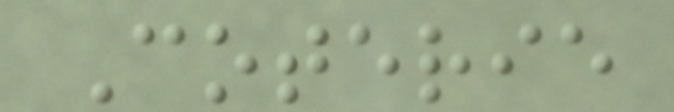Coterie
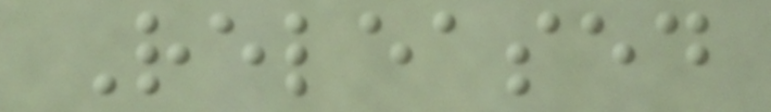Released
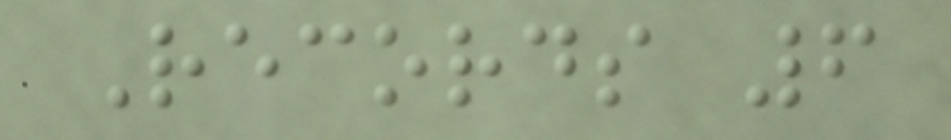Records 6
